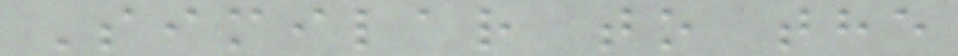Similar to the
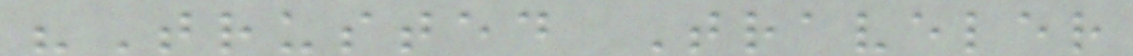"Trusted Traveler
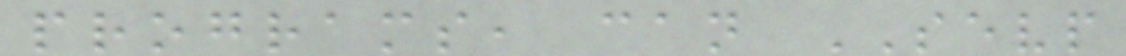programs, can SEVP
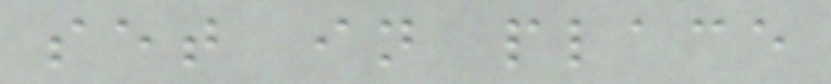set in place
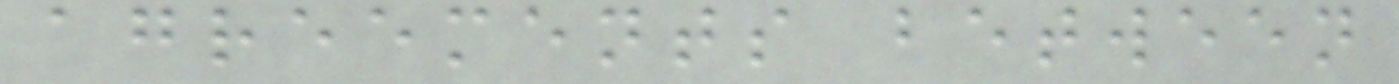agreements between
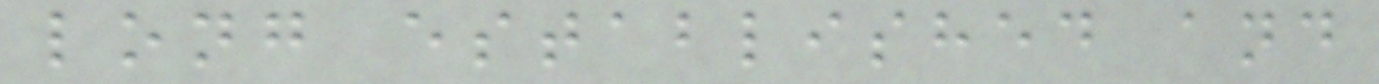long established and
